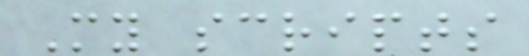My scripts
